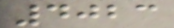4023
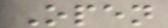Open
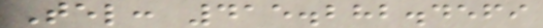Tel: 415.282.4569
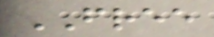FREE
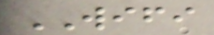WIFI
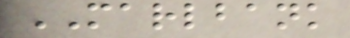MARLBANK
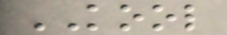KOOL
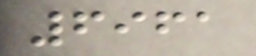6961
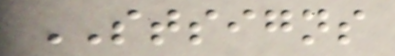STSIGNS
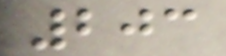203
